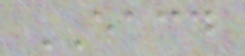EACD
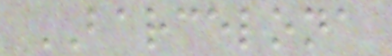BARCELONA
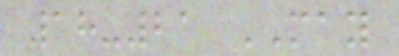18-21 MAY
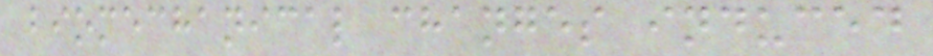biomechanical changes induced
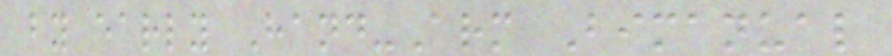by early Hand-Arm Bimanual
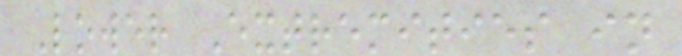Lower Extremities in
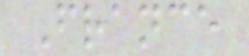France
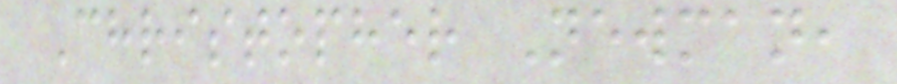Christopher Newman,
